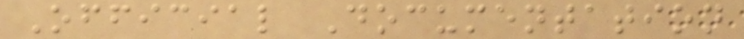Official Documentation
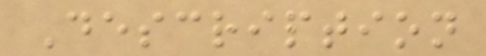Description
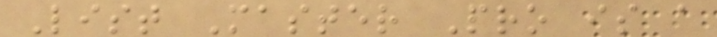List Master Pro is a
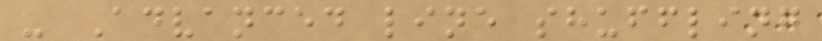- Advanced line shuffling
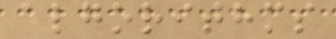algorithms
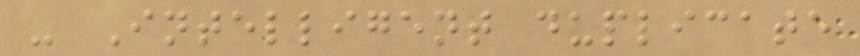- Intelligent duplicate
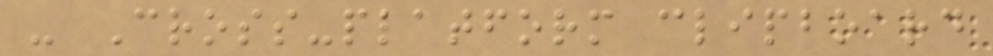- Cross-platform clipboard
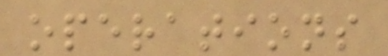operations
